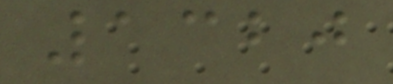1320
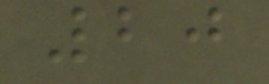20
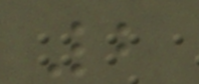2
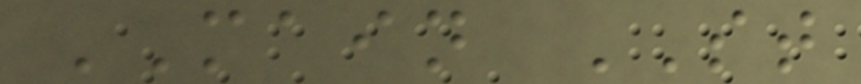MAIN ST
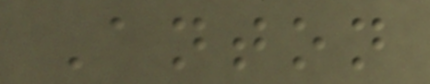Anton
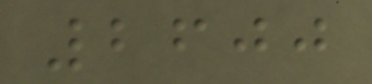2600
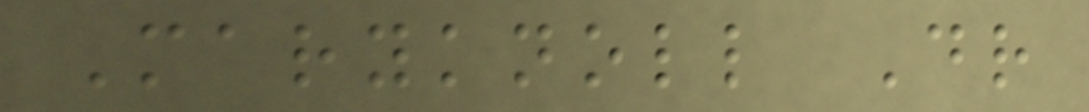Maryknoll Dr
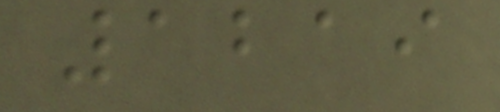1219
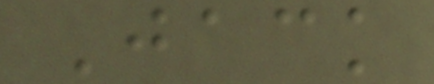Jack
